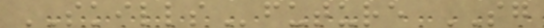SKILLSfuture SG
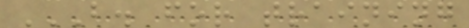B. FOR TRAINING
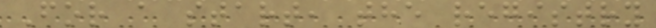For a start, the registry
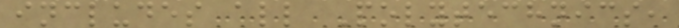includes all Polytechnics,
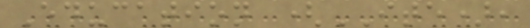Education (ITE),
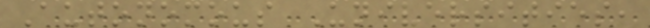Autonomous Universities,
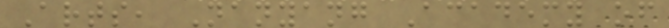Arts, Nanyang Academy of
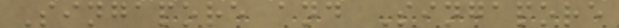Singapore and Singapore
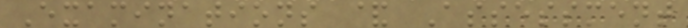Examinations & Assessment
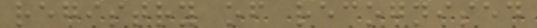registry of recognised
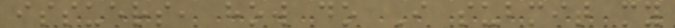issuers, how do I submit my
